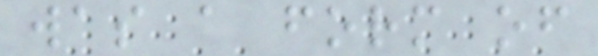was a form of
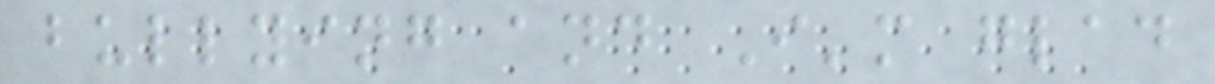bullying and I'm glad
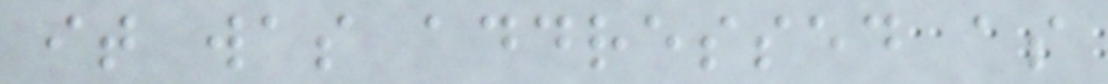it was addressed as
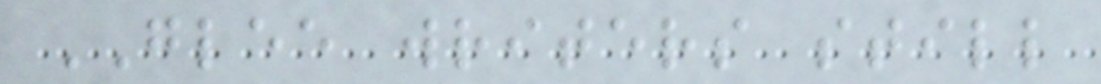GLEE writers still
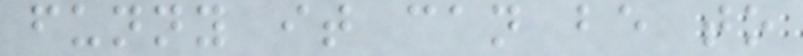funny it can be to
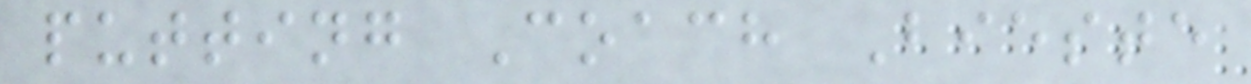putting Coach Bieste
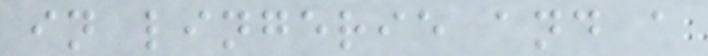in lingerie and a
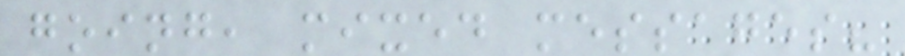going, mixed messages?
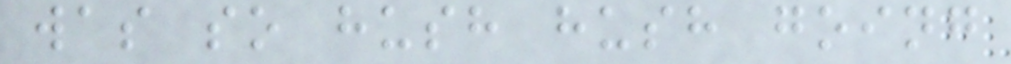was so hush hush going
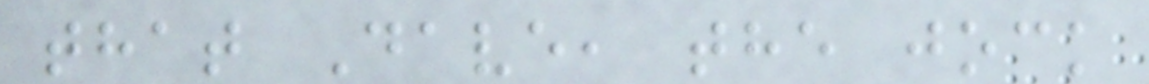that Dave, the jock
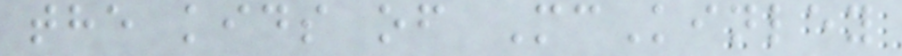the kids of McKinley
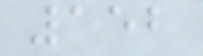152
